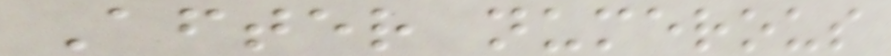After numerous
